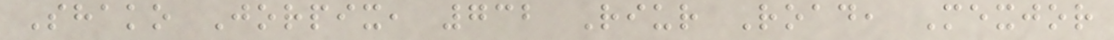Shako Jorpix, 732 Riur Road, Mexjor
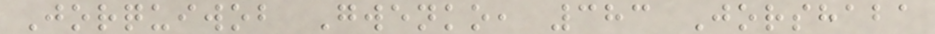Jorquiwob Gwenko, 383 Jorshaba
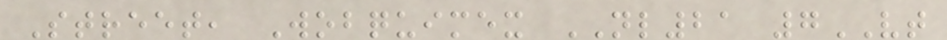Street, Wobquimex NL21 7VT
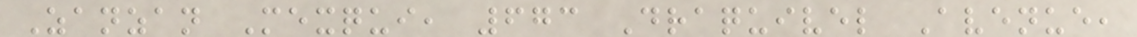Zanzan Mexqui, 673 Draquivel Avenue,
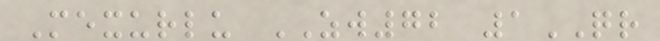Mexurlu ZW72 1QR
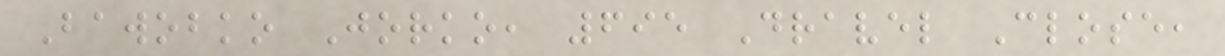Bawobko Jorko, 695 Dravel Close,
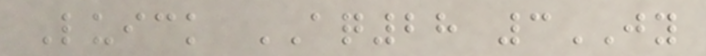Luick AQ28 3JY
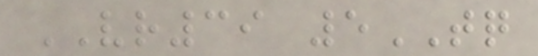VR39 5TQ
